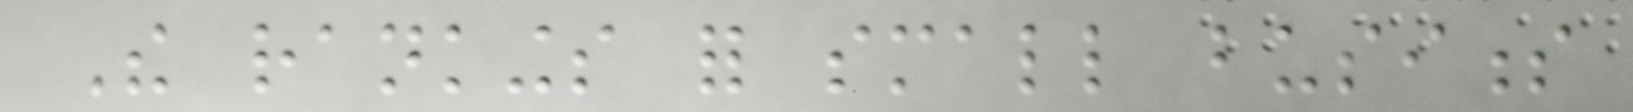The rankings for small business
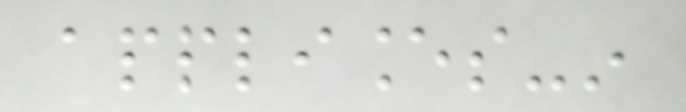appliances-in
